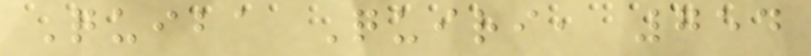Quiba Quiri, 754
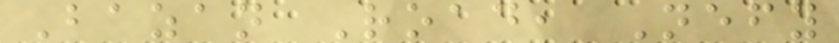Bazan Road, Nefy
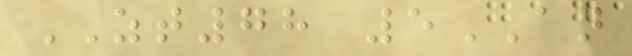ZT78 5AN
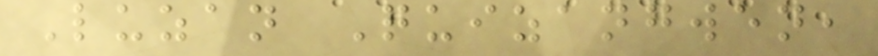Luzan Quizangwen,
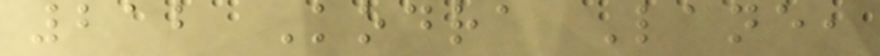212 Kodra Lane,
